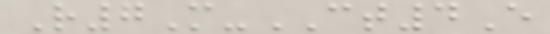R7M-CT4E
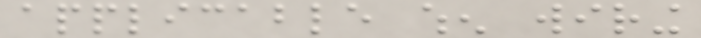applicable when wiring
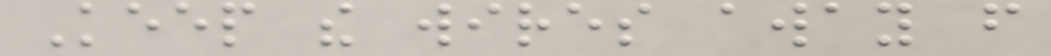Keep the wires away from
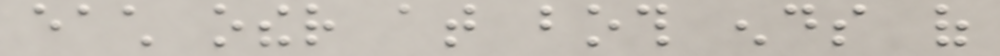each other at both ends of
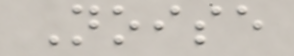Noise
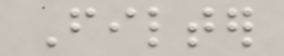Filter
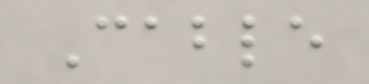Cable
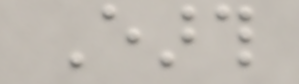Earth
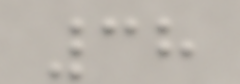38
